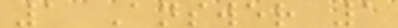1 Answer 1
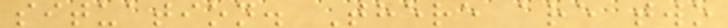situation. There are two
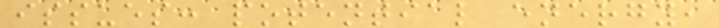issues: potential energy,
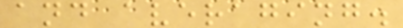and averaging.
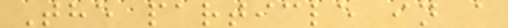The particle in a
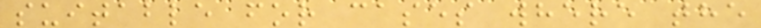suitable for cases where the
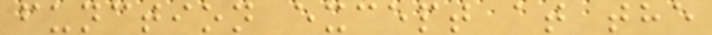function except at the
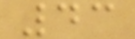43
